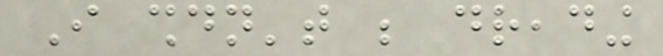I shouldn't be dreading
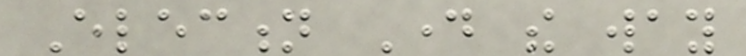Election Day the way
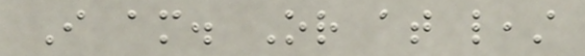I am. Or at least
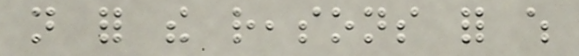not for the reasons for which
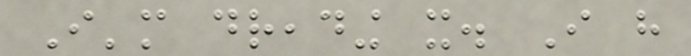I'm dreading it. I have
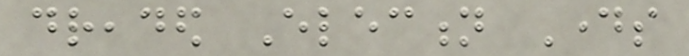dreaded Election Days
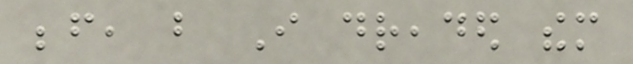before, but I dreaded them
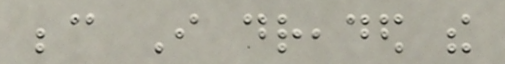because I dreaded the
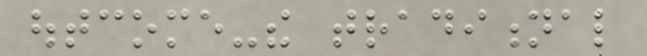outcome-the traditional
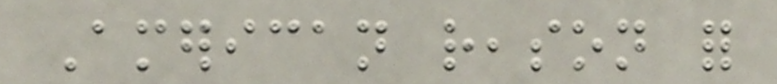American reason for
